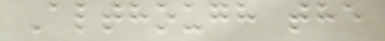Although the
